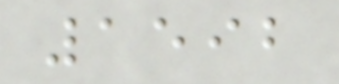1592
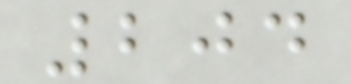204
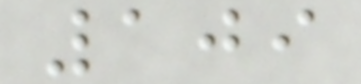109
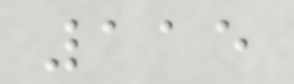115
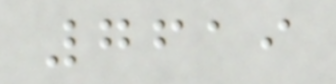7619
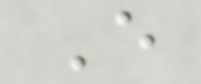E
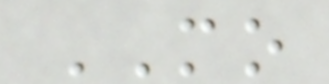MO
